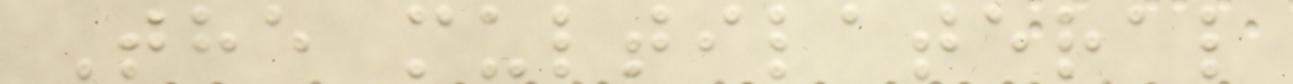The multilateral
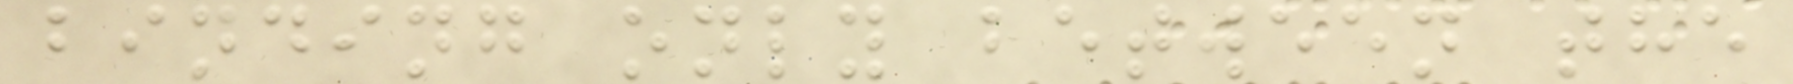binding only between the
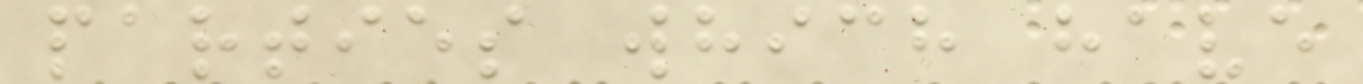parties which have
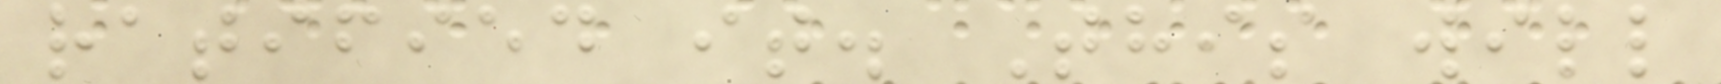ratified it. This will
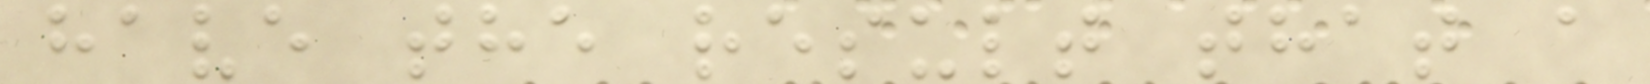have the result that a
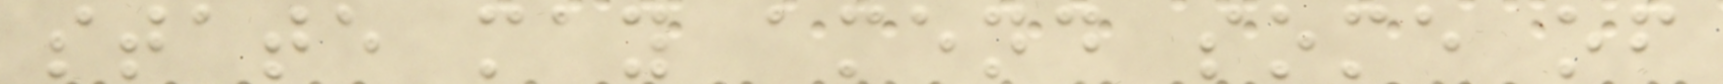state may amend some of
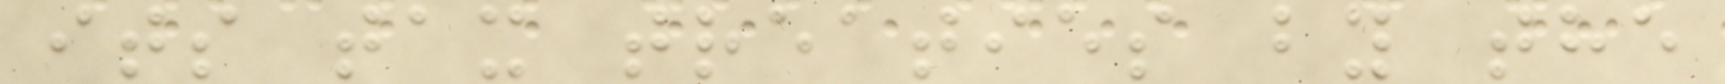its tax treaties by the
